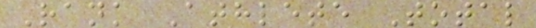Rank Athlete Total
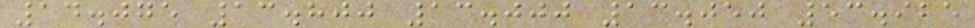14.075 13.800 13.000 13.050 53.925
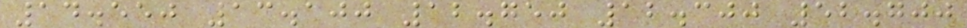14.550 13.100 12.750 12.300 52.700
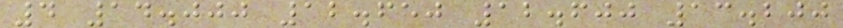4 14.000 12.650 12.600 13.200
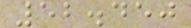52.450
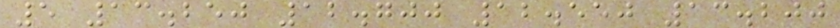5 13.250 12.700 12.550 13.200
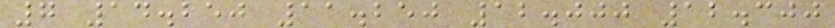7 14.250 11.250 12.000 12.300
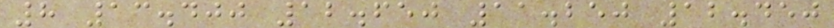8 13.400 12.650 11.250 12.450
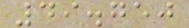49.750
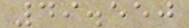49.550
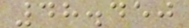48.450
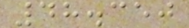48.350
